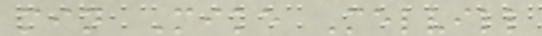min Mike Melvill
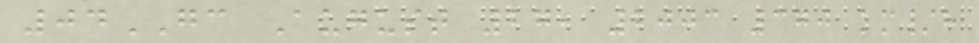04GC August 27, 2003 370 km/h
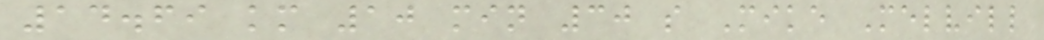14.69 km 10 min 30 s Mike Melvill
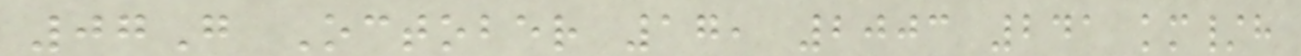07G October 17, 2003 241 km/h
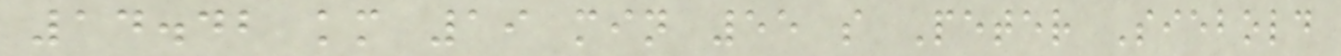14.42 km 19 min 55 s Peter Siebold
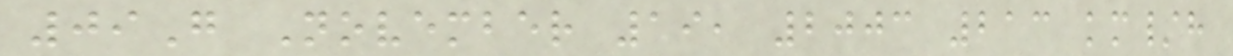09G November 19, 2003 213 km/h
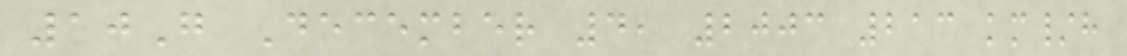10G December 4, 2003 213 km/h
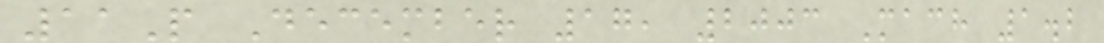11P December 17, 2003 Mach 1.2
